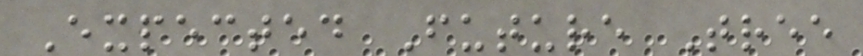Expected Future Tree
